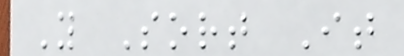Y Sort It
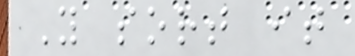Y sort it
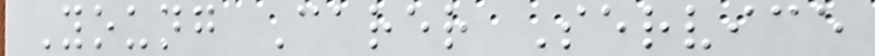Young Carer Service
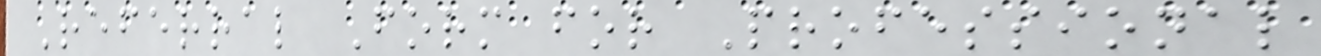Referral Form for Professional
